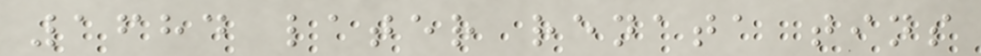1684 later renata tins
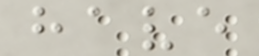have
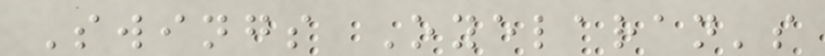Swings Oyelaran's
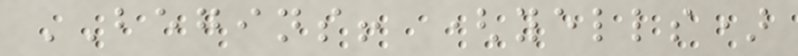BEGINS! (yells)
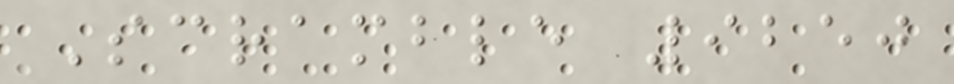Scramble 9250
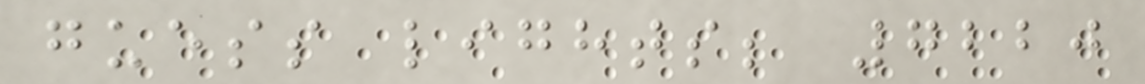guess lights; 7220
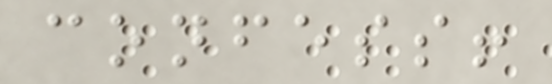confess!
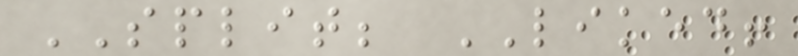SPLIT; LIKED!
